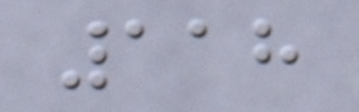118
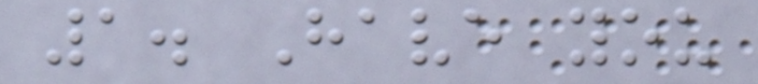1. Have you
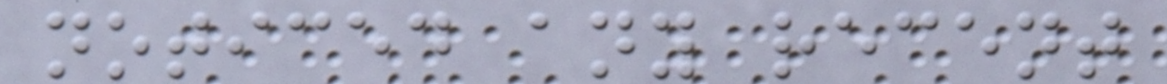noticed any recent
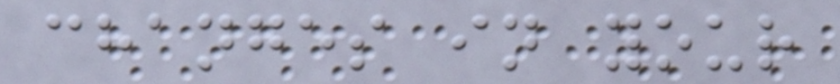changes in your
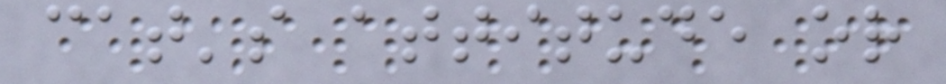cat's attitude or
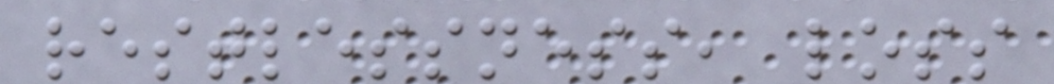restlessness, loss
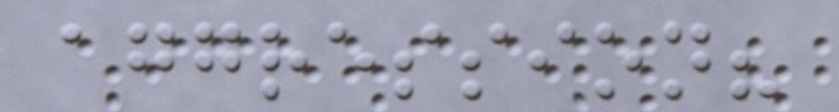aggression?
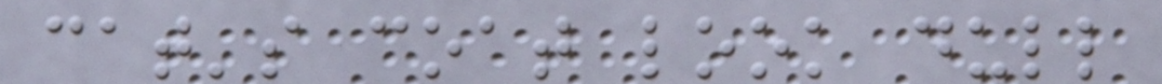cat's coat look dull
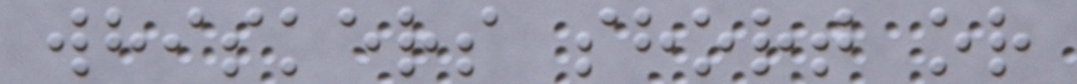whiskers short or
